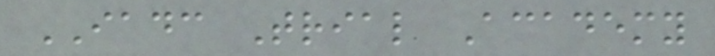IADC Trial Academy
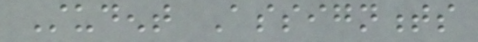Student Assignments
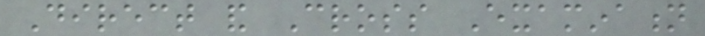Direct and Cross Examination
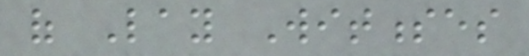of Lay Witnesses
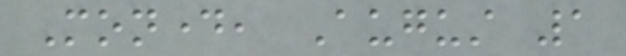Monday, August 1
